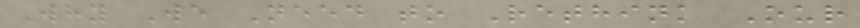Why We Need to Rethink Our
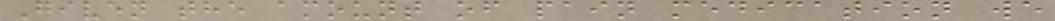Given the amount of pain medication we
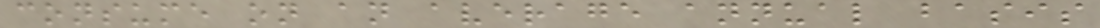consume on an average annual basis
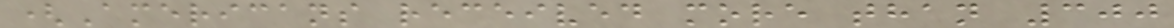(Americans received more than 300
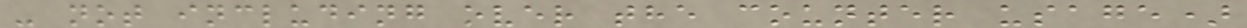- not including over the counter usage)
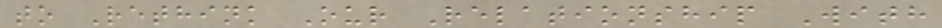to Rethink Our Relationship With
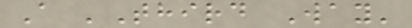A 'Third Way'
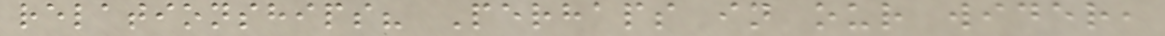relationships? Perhaps in our wider,
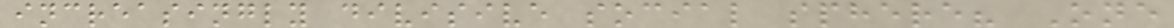increasingly divisive social sphere? One
